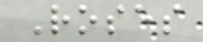Roses
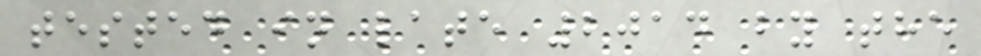tested in late 2014 by the
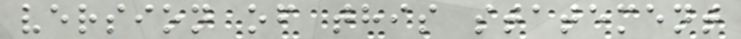version of this statement
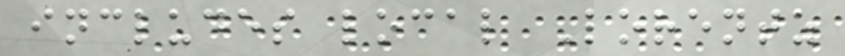includes local Lorentz
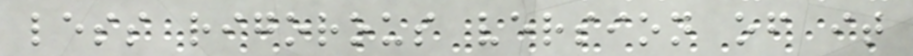less rigorous version of it
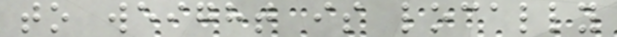to weight is locally
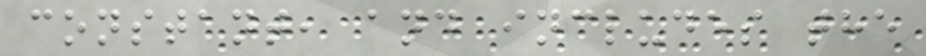constant, and includes the
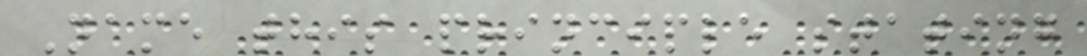Name this principle stating
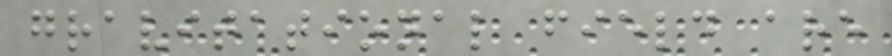gravitational field are
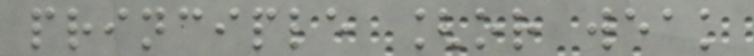principle [or weak
